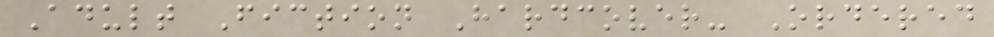Adult Fiction Hardcover- Ordered
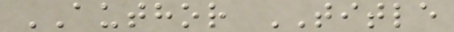AUTHOR TITLE
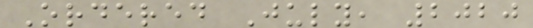Ordered July, 2020
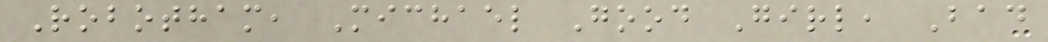Robotham, Michael Good Girl, Bad
